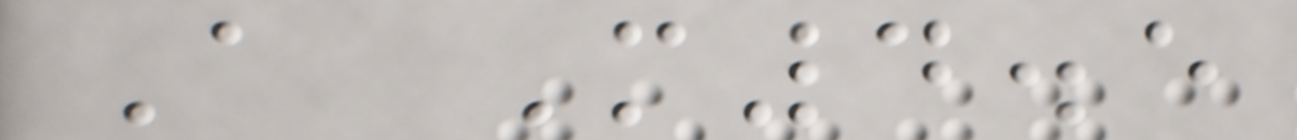A M4.5
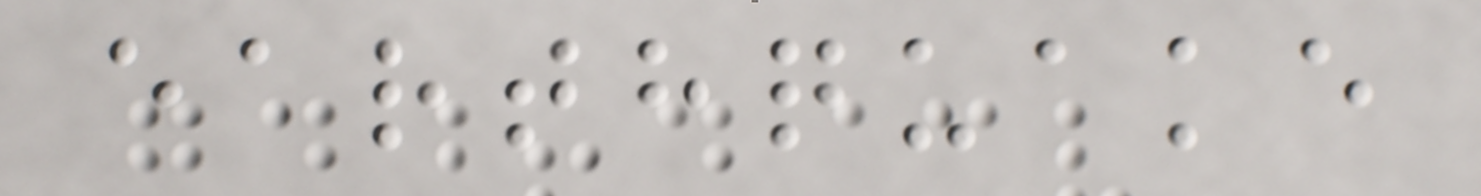earthquake
